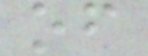of
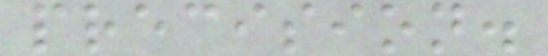precision.
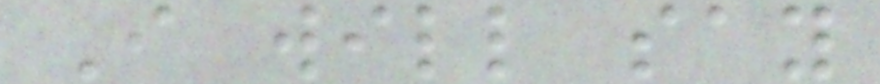I will say
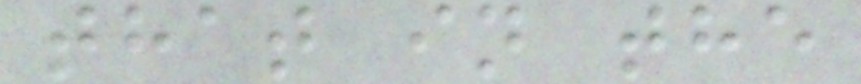that in the
